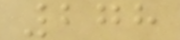278
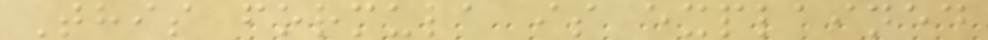This formula is explained
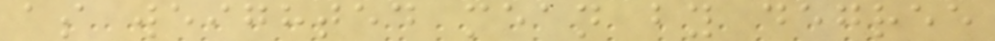as weighted mean by degree
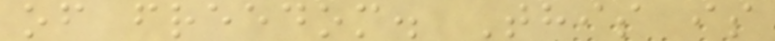of freedom. This is
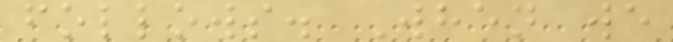follows. When we
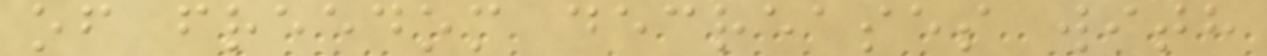of freedom decreases with
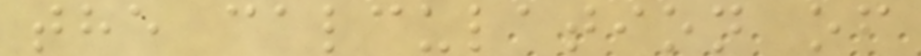the calculation of
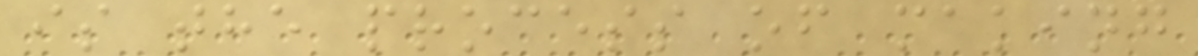is the process of making
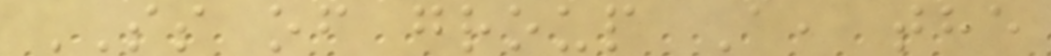SS of group A, the
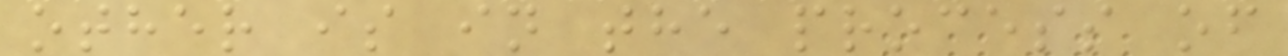other is in the process of
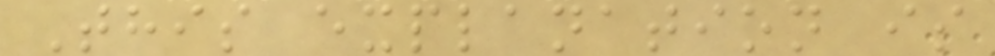This explanation is
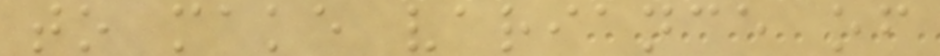to make variance of
